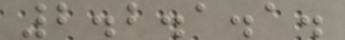2.2.1.1.
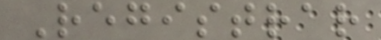Registrar
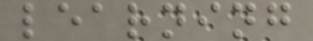learning
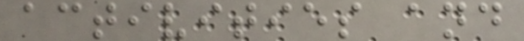activities and
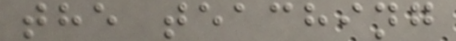the teaching
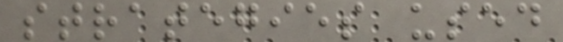strategies used
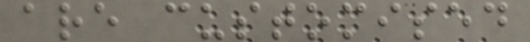are customised
